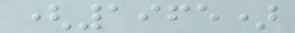(1965)
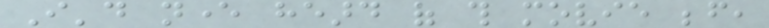I'd never heard of this movie before,
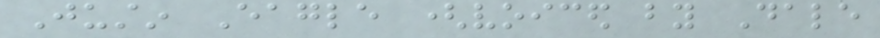Justin Eagle (voiced by Dale
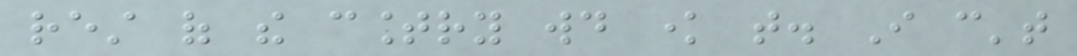rest of the country would know that. I can't
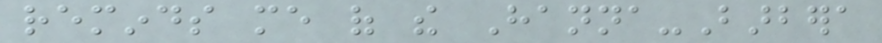reminds me of the Hanna-Barbera
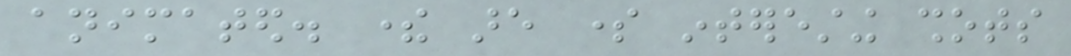animated. there are some interesting shots
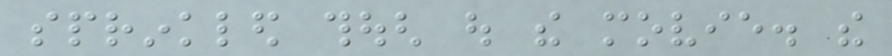sprinkled though out the movie. the
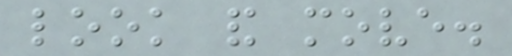look and move.
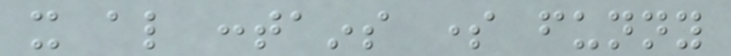it also contains some funny
